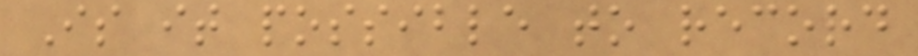Is it possible to record
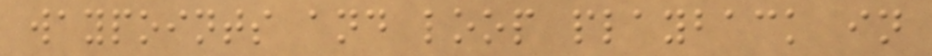waypoints and loop playback in
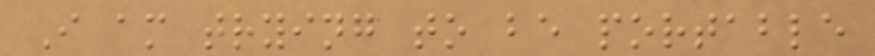I am trying to be portable
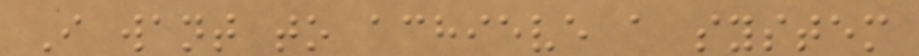I want to achieve a system
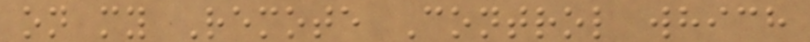on my Remote Control which
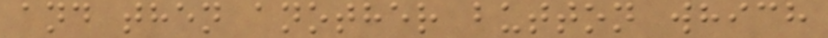and then another button which
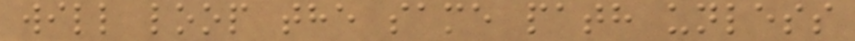will loop the same path unless
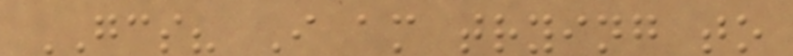GCS? I am trying to
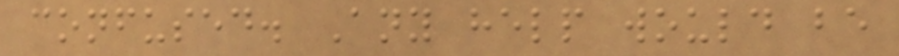confused. Any help would be
